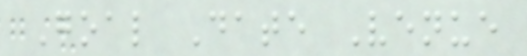Goal Date Venue
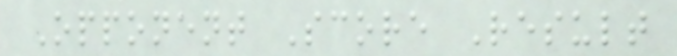Opponent Score Result
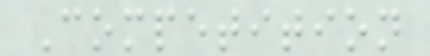Competition
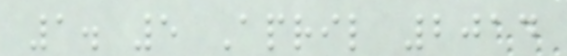1. 5 April 2014
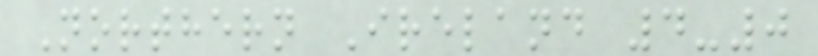Northern Ireland 4-0
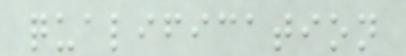qualification
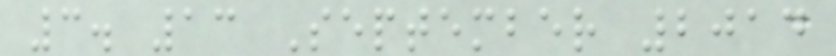3. 13 September 2014
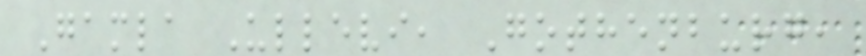Gamla Ullevi, Gothenburg,
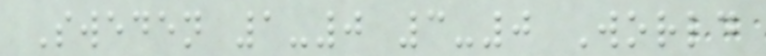Sweden 1-0 3-0 World
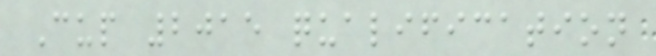Cup 2015 qualification
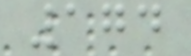174
